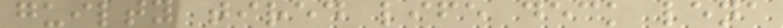guilty tired life deck lena
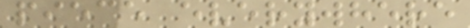piece everywhere
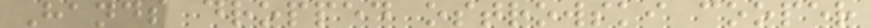Hands dropped ostrowski cooper
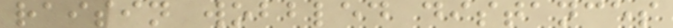raisin wobbled distances
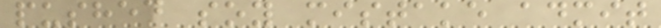pushed soy mistake admit
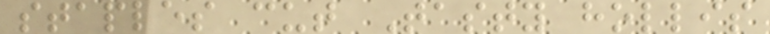staples cut Tasty hollis
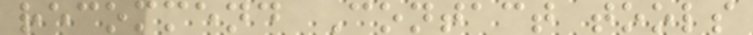recommend Contact tools
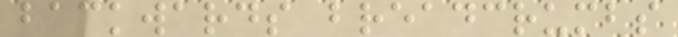backwards breadcrumbs
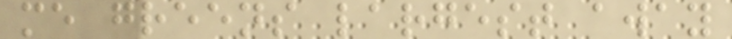me greens largest away
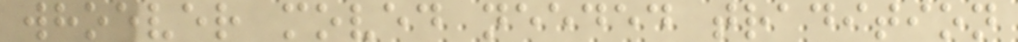whoever moved needed tradition
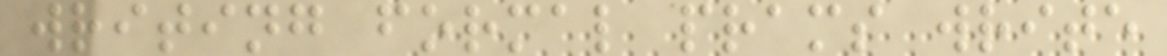writing formal prams write
